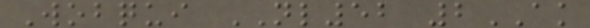Wobqui NL52 2AK
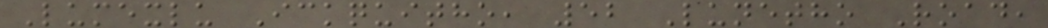Lumexlu Ickquitho, 52 Lunetho Road,
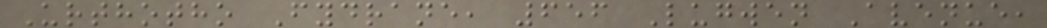Urthotho Fydrane, 656 Lugwen Avenue,
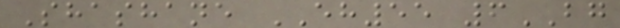Shashane EH55 6BG
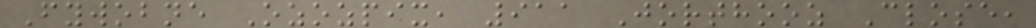Fywobne Ozozpix, 911 Jorthooz Close,
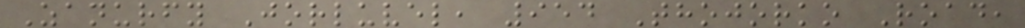Zanurfy Jorluvel, 954 Thojorko Road,
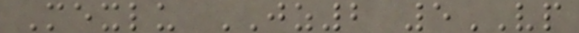Mexlu JZ2 5VP
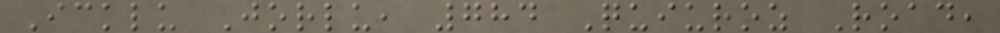Icklu Jorlu, 784 Quiuroz Road,
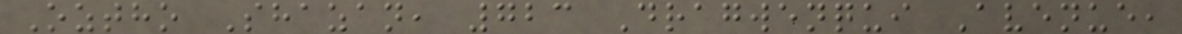Oztho Shazan, 723 Dragwenqui Avenue,
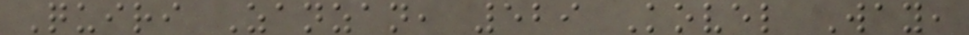Quiri Zanzan, 529 Kovel Way,
